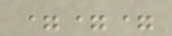===
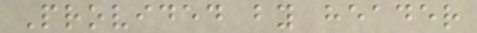Provided by header
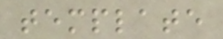template
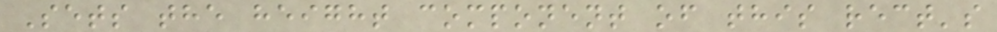Sets the height component of this rect's
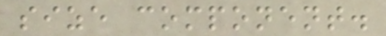size component.
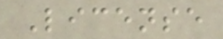License
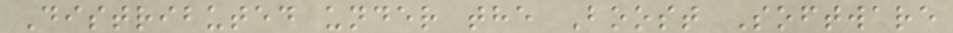Distributed under the Boost Software
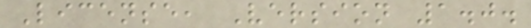License, Version 1.0.
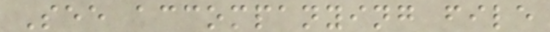See accompanying file
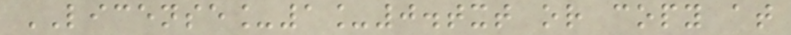LICENSE_1_0.txt or copy at
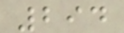294
